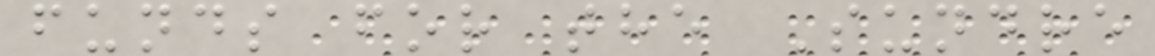funds for the Sundre
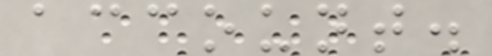account.
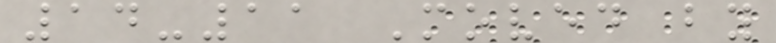14-11 Moved by
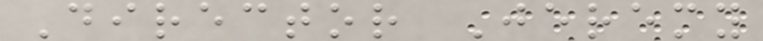Director Jeremy
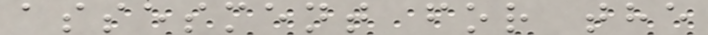assesment for the
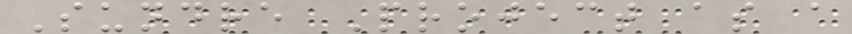Sundre Project as a
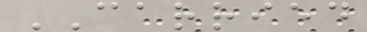CARRIED
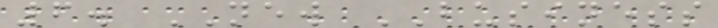6. NEW BUSINESS
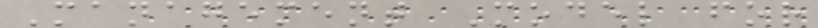Management Model for
